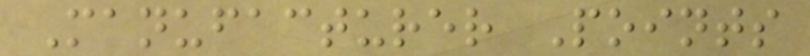Manufacturer Points
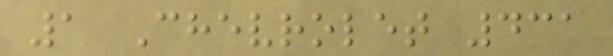1 Chevrolet 431
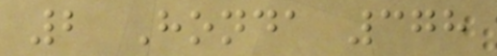2 Honda 378
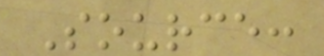Source:
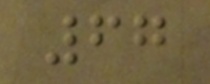67
